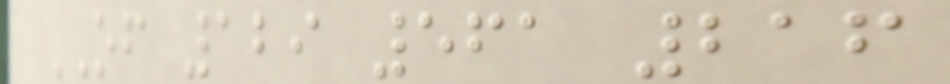OF 129 561 216
